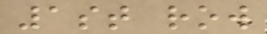1st row
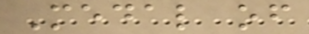Medal of
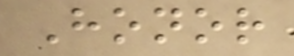Honor
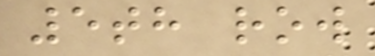5th row
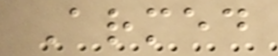Armed
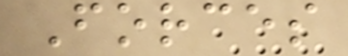Forces
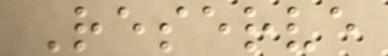Reserve
